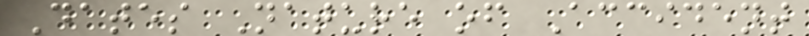Dates Nature of Accident
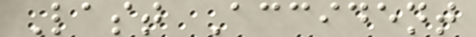Last Accident
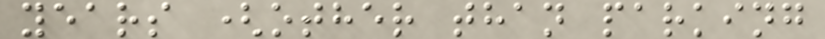years (other than parking
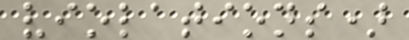violations)
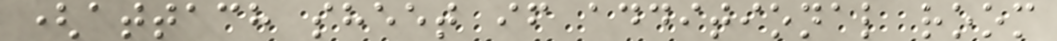(attach sheet if additional room
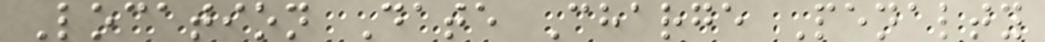Location Date Charge Penalty
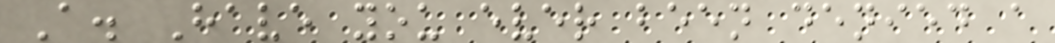A. Have you ever been denied a
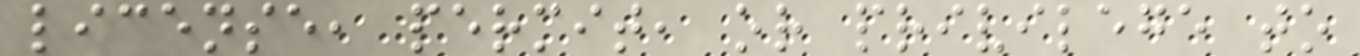license, permit, or privilege to
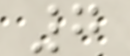7
